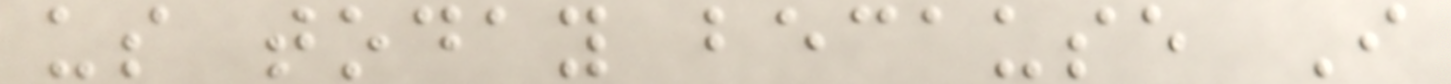us today because I
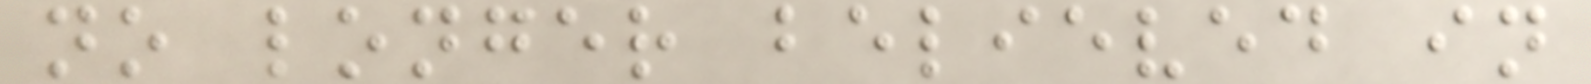no longer believed in
